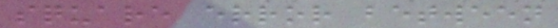square error between
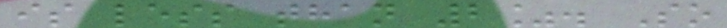is less than 2%. So
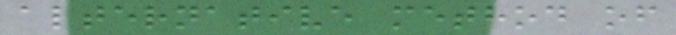alternative method of
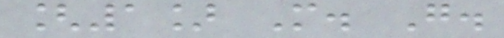[1] M. G.
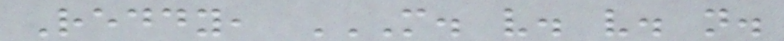Reddy, M. V. V. N.
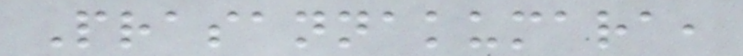Prasannakumara,
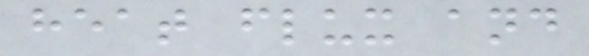heat flux and
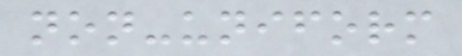non-uniform
